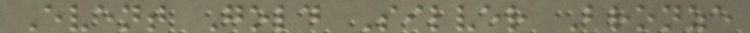Event Gold Silver Bronze
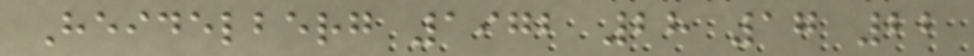Heidelberg 1972 28 17 22
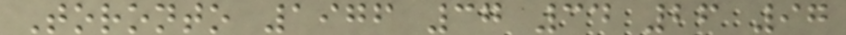Toronto 1976 37 34 26 97
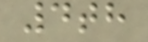4th
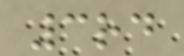3rd
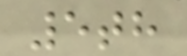5th
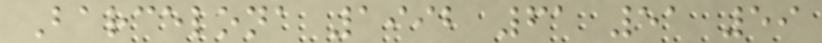Barcelona 1992 61 51 59
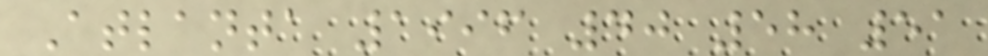Atlanta 1996 40 58 51
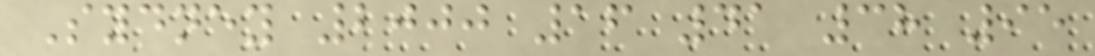Sydney 2000 16 41 38 95
